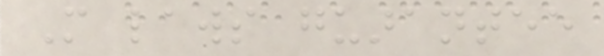More laws guarantee
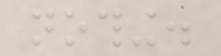nothing.
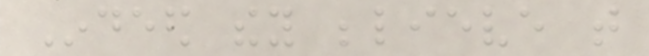Indeed they believe that
